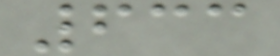633
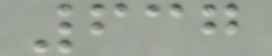637
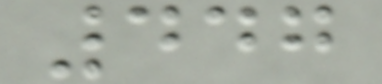447
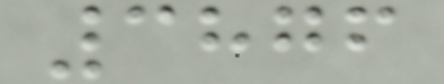3876
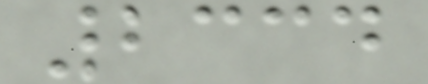2334
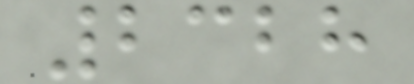2328
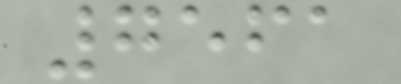7561
